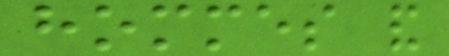hommes and
